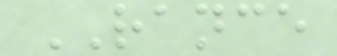RANCE
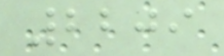2209
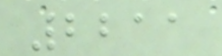2211
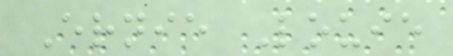Ernie Louie
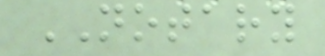NOTARY
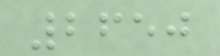2650
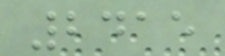2415
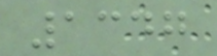1347
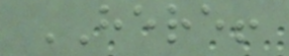HERE!
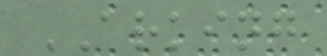ARKING
